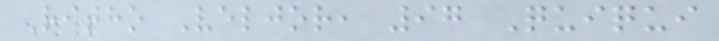Ritho Veljor, 97 Quiqui
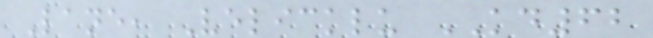Lane, Velicklu KD62
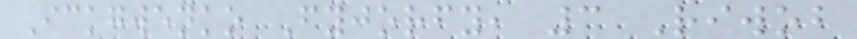Ickgwenko Fyjorfy, 3 Riwob
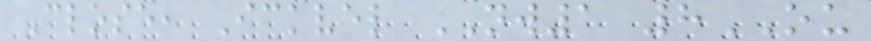Close, Ickvel NW1 8OU
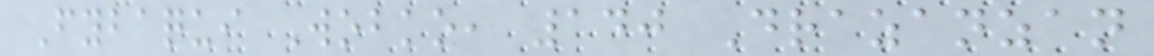Fybaqui Wobko, 140 Drazanzan
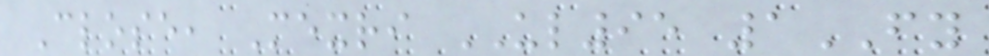Close, Mexri UL95 1FY
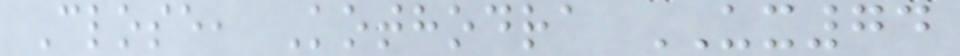Close, Kothodra UX74
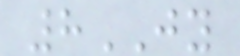8JY
